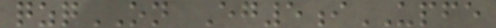qzqON Eg5iUPFE
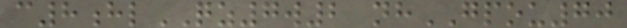c8hlQZ7w2 nhGPOU70
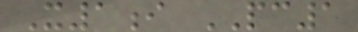X1i PC1
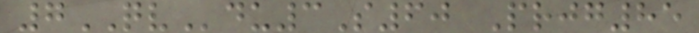7QVdu3S60 Prjg85
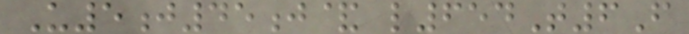U5j45j& l654T6F
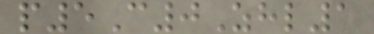p5C0Zhl1
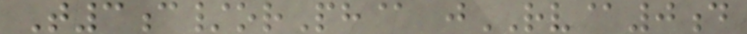T3c/orPh@ jRV@0d
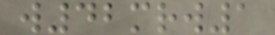w42mrw1
